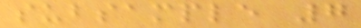subsample 7
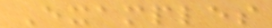Examples
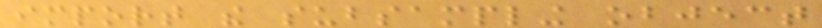import the subsampling object
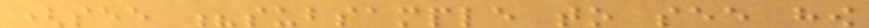(see ?subsample to see how
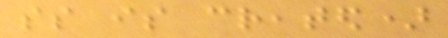ss is created)
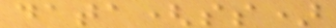data(ss)
